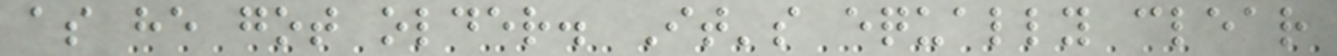as he got older. It's equally clear
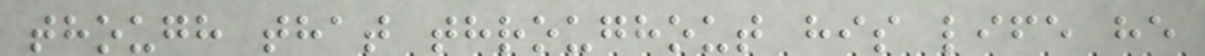though that throughout his life he
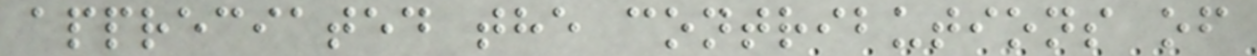appreciated the contributions of
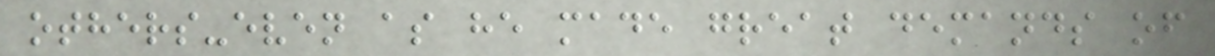others-even as he made great demands of
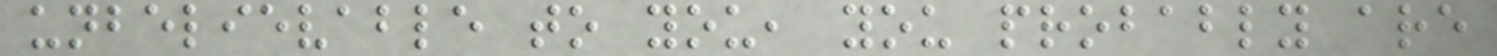unbelievable to you, you probably are
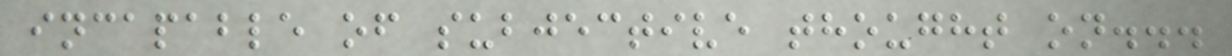incapable of subjective thought on...
